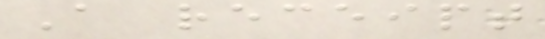A receipt
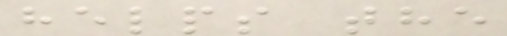helps the
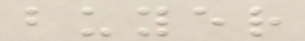buyer
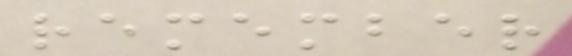remember
